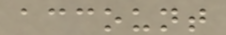account
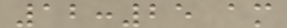12:25 am
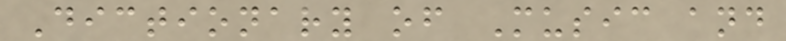Dictionary of Music and
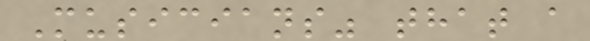Musicians" that a
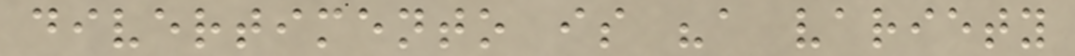divertimento is "a variety
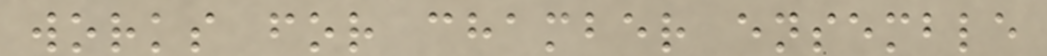works for chamber ensemble
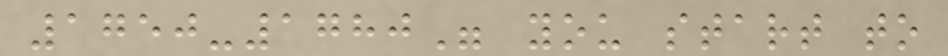1750-1780" you start to
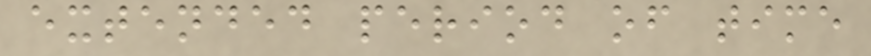extended period of time
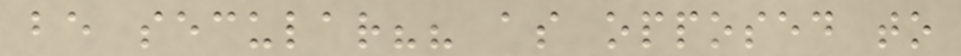be secular?? as opposed to
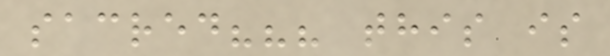sacred??? this is
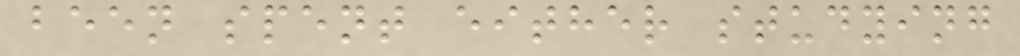been spent either studying
